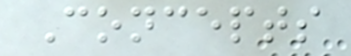Concepts
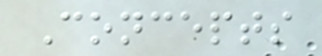Concepts
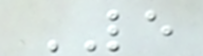LE
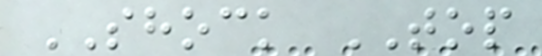SHOCK TOP
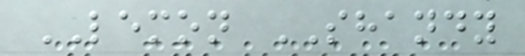LEMON SHANDY
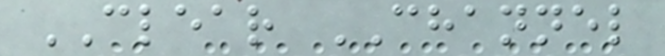CLEAR CHANNEL
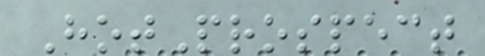HotProspect
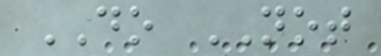DO NOT
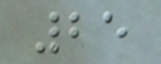25
